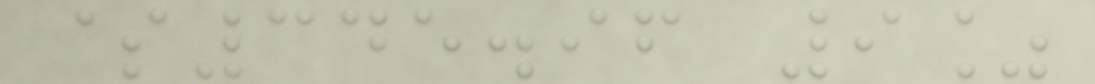$345.96 9%
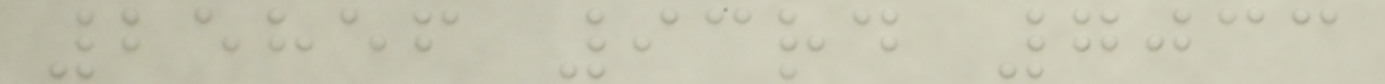25856 93rd 7033
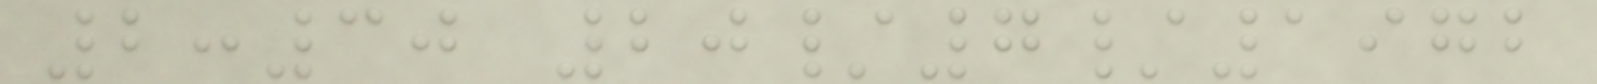2:30 20/7/1972
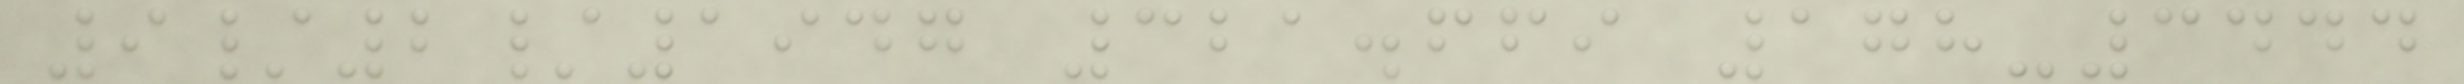9/2/1947 321.669 178-3444
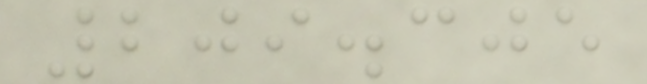209.305
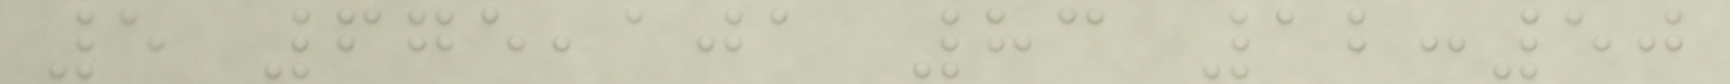5 675,101 83 12:50
